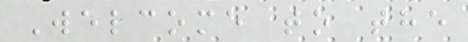Welcome to the
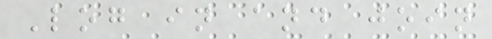Log in and join
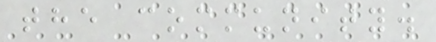the community.
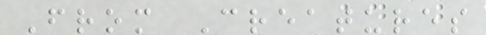From Creatures
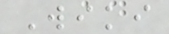Wiki
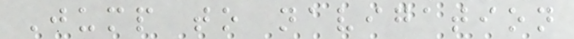Jump to navigation
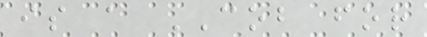is a COB for
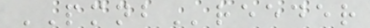PMNBreeder
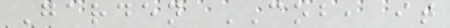Garden COB, it
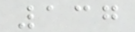137
